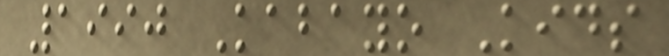1990 Kabayo Kids
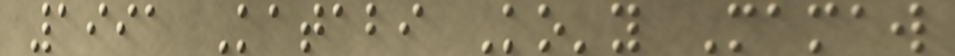1991 Katabi Ko'y Mamaw
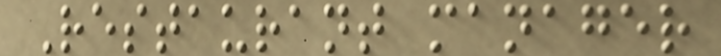Restaurant manager
